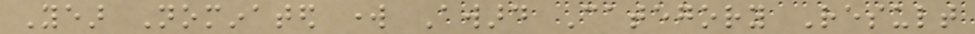Year Nominated work Award Category Result
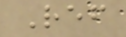Ref
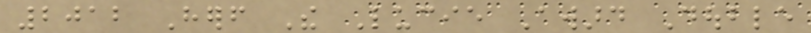2012 Herself The Lucie Award Double
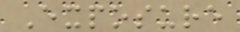Exposure
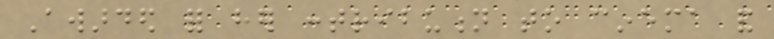Awarded for her contribution to cinema and
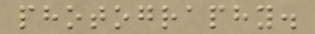photography.
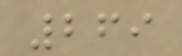269
